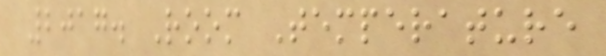2017. Room Temperature
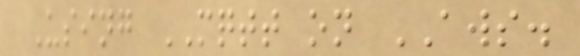Using MQTT on AWS.
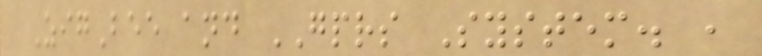ZigBee and GPRS System. ,
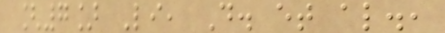[7] Li, D. et al.,
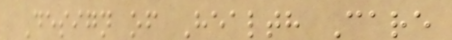Design of Health Care
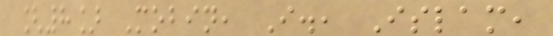[8] Mobin, I., Islam,
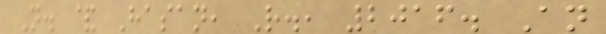N. & Hasan, R., 2016. An
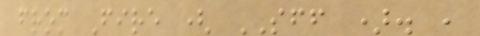from Fire ( SFF ). ,
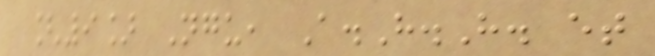[9] Ngu, A.H.H. et
